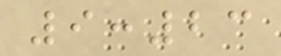9:23
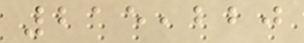215,220
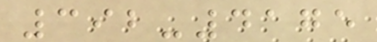392-4175
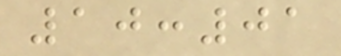10:01
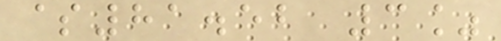$81.52 3%
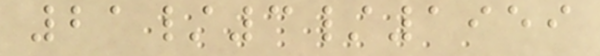21/3/1959
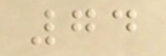74
